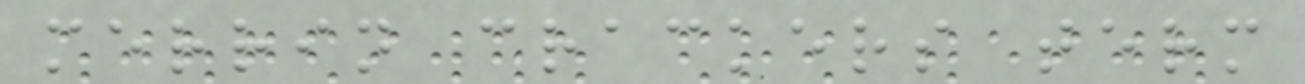merrin crackers term
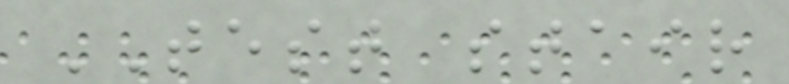TEST stair
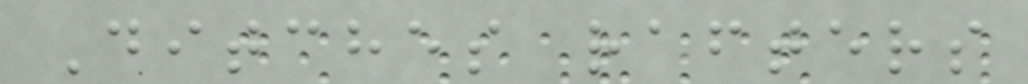Ditches rafters
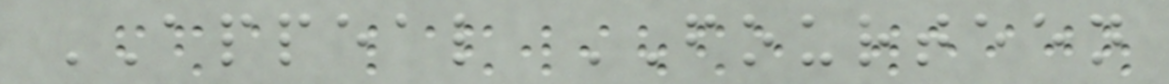APPEAL FOURTEEN
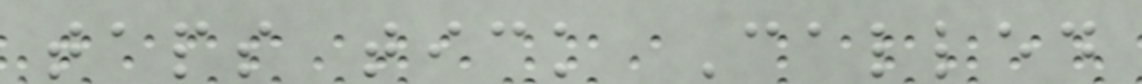taps tick Called
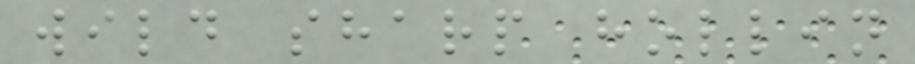wild sharp hollin
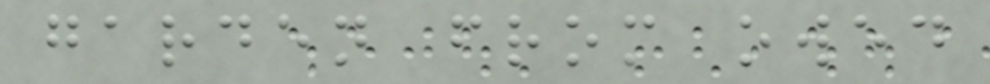garden from owed
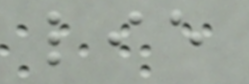lie
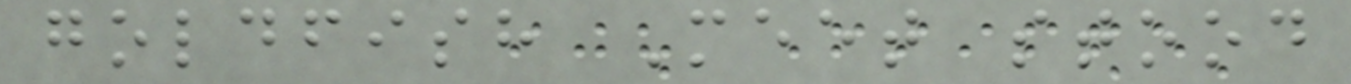goldfish Meet stood
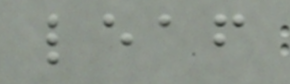leaf
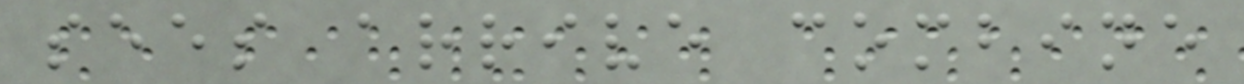sees arrive combine
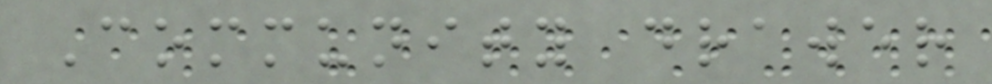Community drawer
